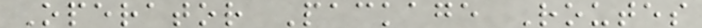Operator Package Routes
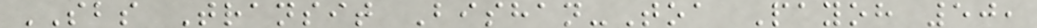SBS Transit Bishan-Toa Payoh 50,
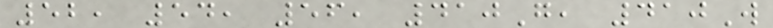52, 54, 56, 410G, 410W
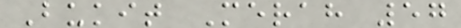Bukit Merah 57
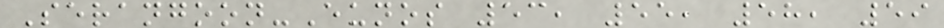Serangoon-Eunos 53, 55, 58, 59
